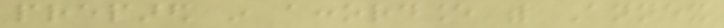prepared in accordance with Annex
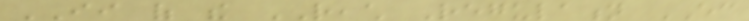II of the REACH Regulation EC
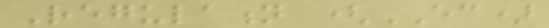Regulation (EC)
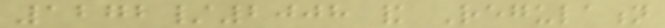1272/2008 and Regulation
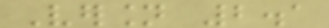Version 2.1
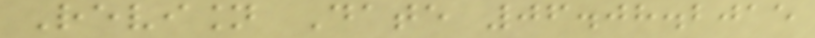Revision Date 06.08.2015
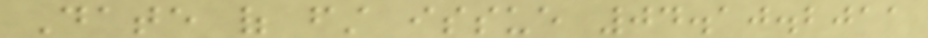Date of first issue 04.10.2011
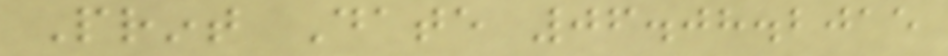Print Date 06.08.2015
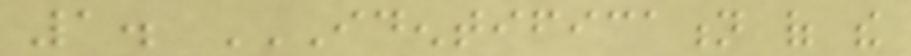1. IDENTIFICATION OF THE
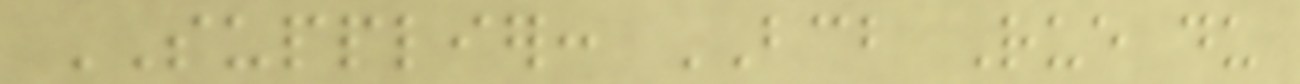SUPPLIER: BCB Rue du
